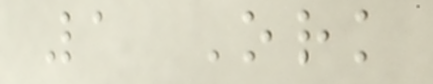1 Ork
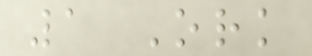1 Ork
